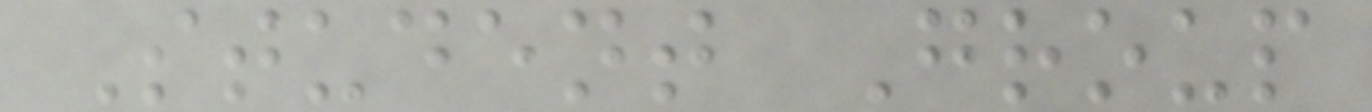Student Group
